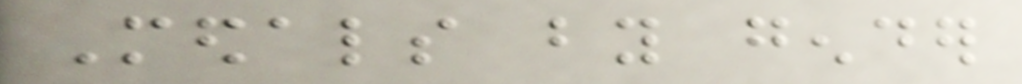Medals by gender
